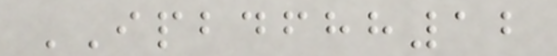IPBDFHH12
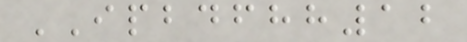IPBDFHH12
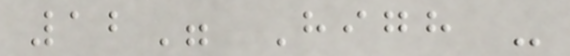12" High -
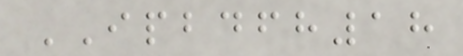IPBDFH18
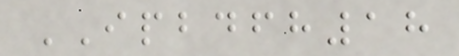IPBDFH18
